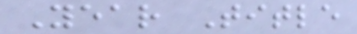Year Title
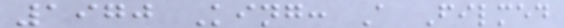1970 King: A Filmed
